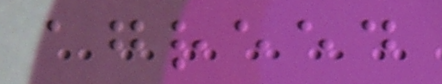agreed
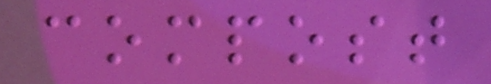compost
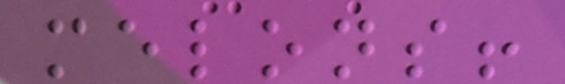melons!
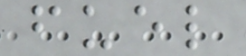fuel
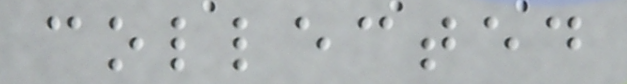collected
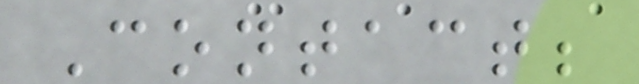Contact;
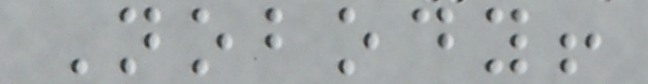Nobody!
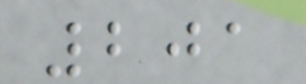201
